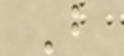B
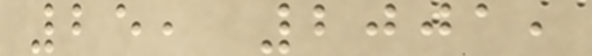25, 2001,
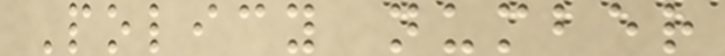Policy number
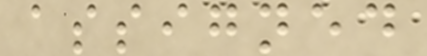assigned
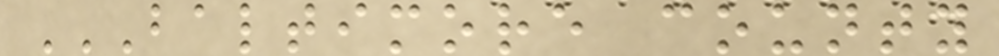BALTIMORE COUNTY
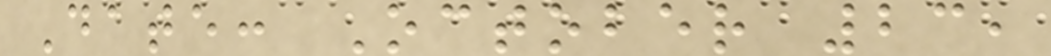Date: October 23,
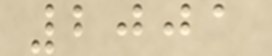2001
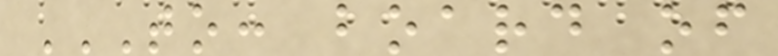TO: BOARD OF
